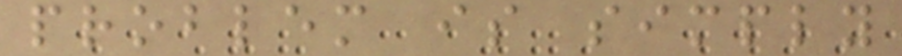problem is simply
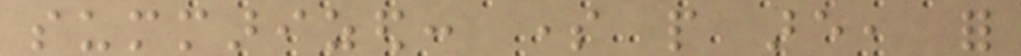summarized: some people are, for
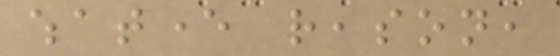whatever reason,
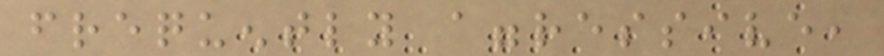frequently aggressive,
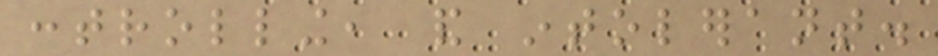controlling, and intolerant.
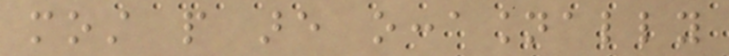most people are occasionally
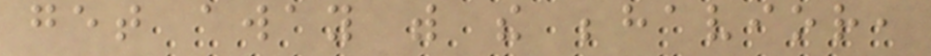get away with the behavior,
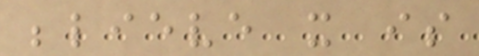believe it is
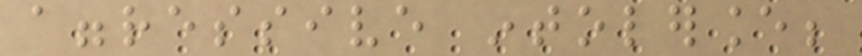aggressive intolerance;
